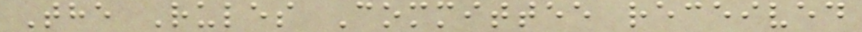The Rules Committee received
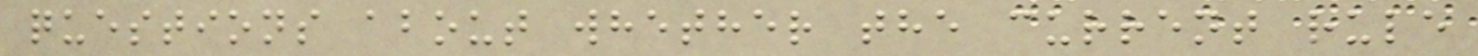questions about whether the current rule
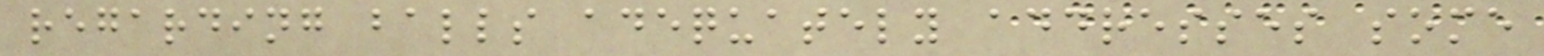regarding balls adequately addresses some
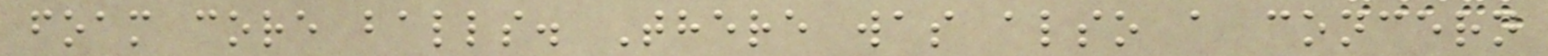foam core balls. There was also a concern
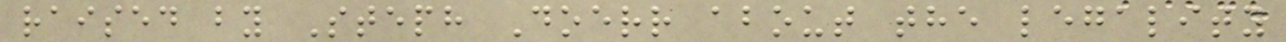raised by Steph Doerr about the legality
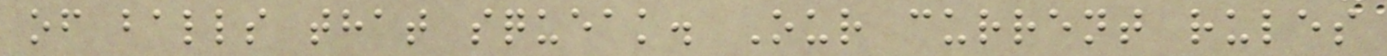of balls that squeak. Our current rules
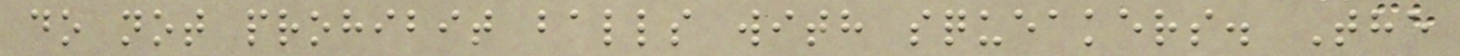do not prohibit balls with squeakers. The
